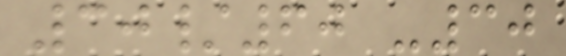30/60 -30
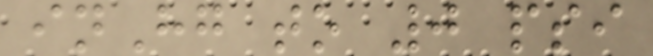inHg to 0 psi
